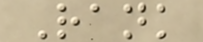Rank
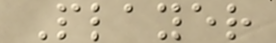Player
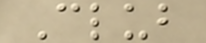Club
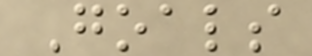Goals
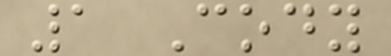1 Cody
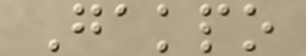Gakpo
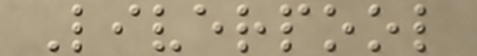Liverpool
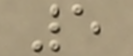5
